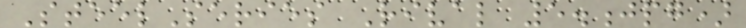SteelSeries Rival 5.jpg)
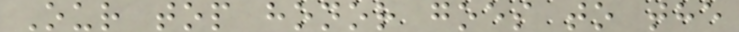Our top honor goes to the
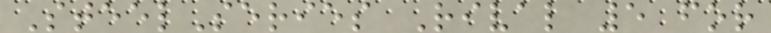SteelSeries Rival 5 for
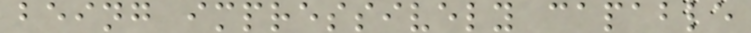being impressively capable
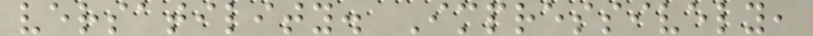versatility. Impressively,
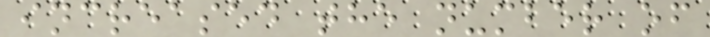increased the number of
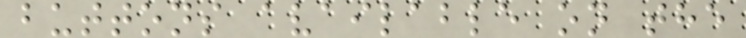buttons available on the
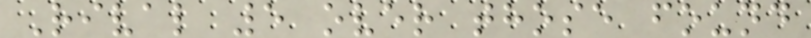Rival 5 over those found
